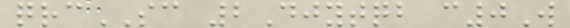qrcSC 2Djytqb c0W
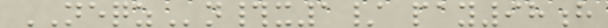NEQZn#x1/ pay98h
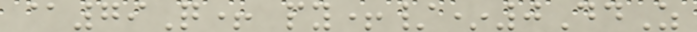@79Q+ py+/*0DdZ
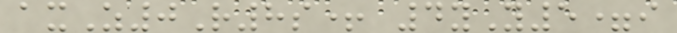axZ0R8s+ 4yY5=i
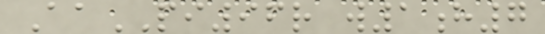AaPI96r w1h7
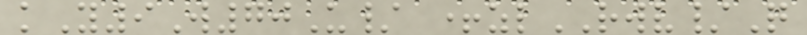kY9W70U/ +zlRWV/Q
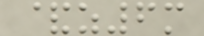&z6m
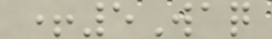+5Waq
